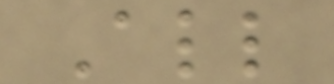All
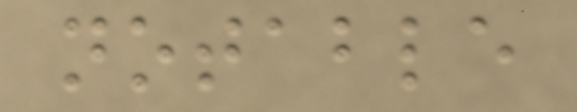notable
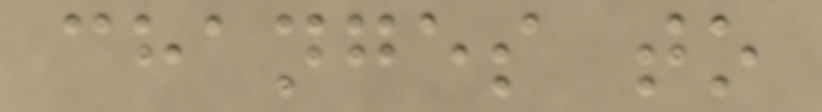changes to
